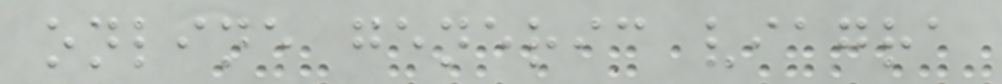online generic viagra
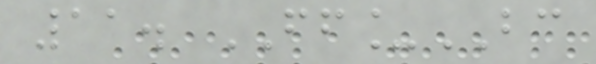11. FF_BC
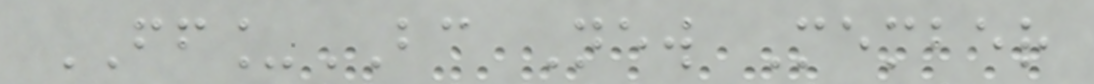FF_BC New Member
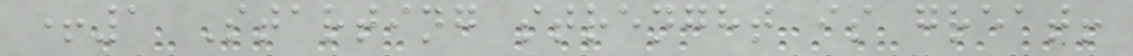+1 Starting strenght is great!
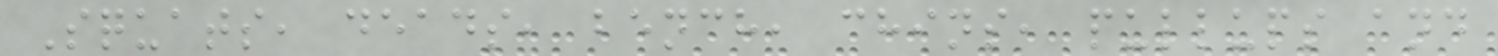Squats, deads, bench, chins, pullups and
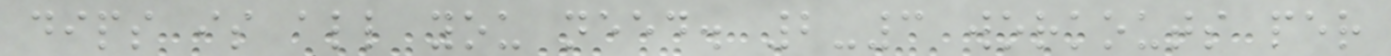dips is all you need. 2-3 workouts per
